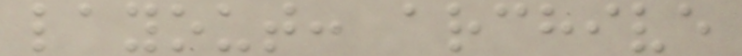layout: archive
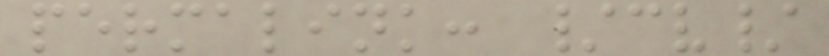permalink: /cv/
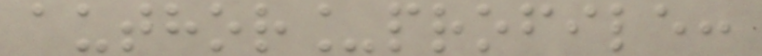author_profile:
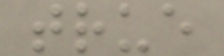true
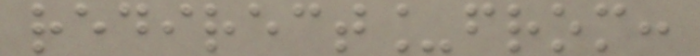redirect_from:
